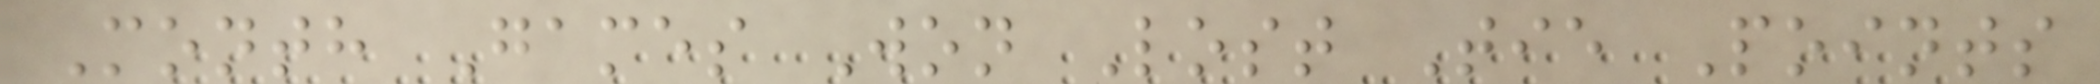Month Games Won Lost Tie Points
